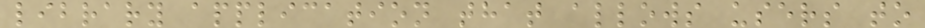library application that allows users to
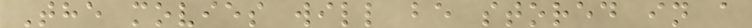The movies will be stored in a
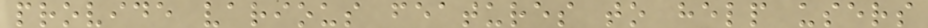provide various features to help users
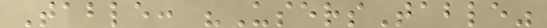Table: "UsersTable"
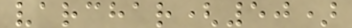varchar(50)
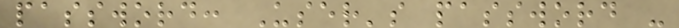password: User's password -
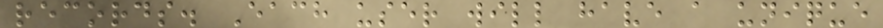records. Each user will have a unique
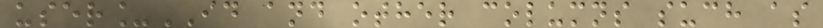user_ID and other columns such as
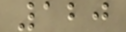120
